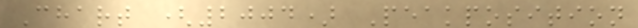Chart (2004) Peakposition
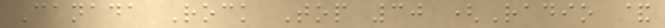Canada Rock Top 30 (Radio &
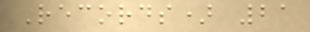Records) 21
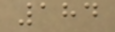184
